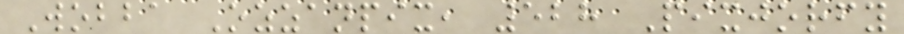Wobba Ozzanpix, 528 Pixjorfy
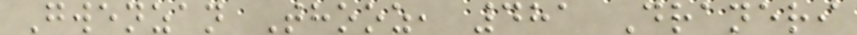Gwenzan Thooz, 481 Draneri
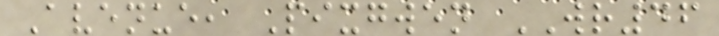Avenue, Pixgwen WR46
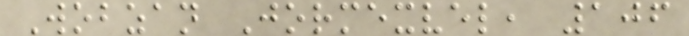Wobzan Jormexvel, 106
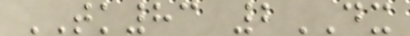TK83 2DX
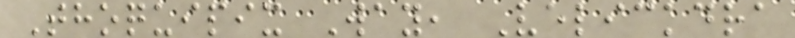Thoquipix Way, Velickdra
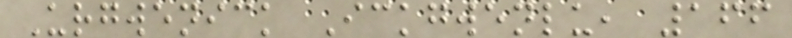Urgwenick Ickgwenlu, 166
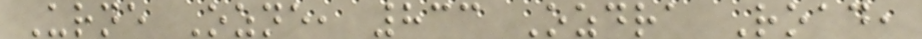Urne Ozne, 833 Ozdra Road,
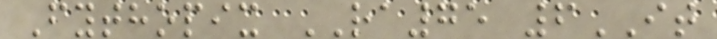Fythopix RA75 6IT
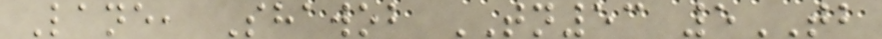Lane, Shawob TN53 5TB
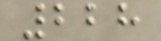228
